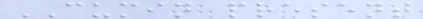CUMIN present
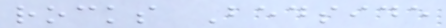rocks Bedside
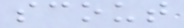scout
